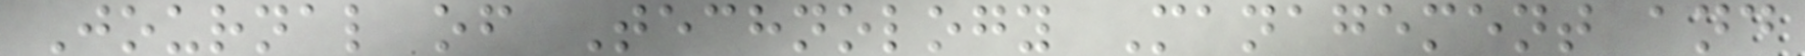Journal of Technology Management and
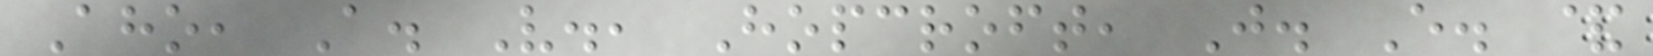Aho, A. V., Hopcroft, J. E. &
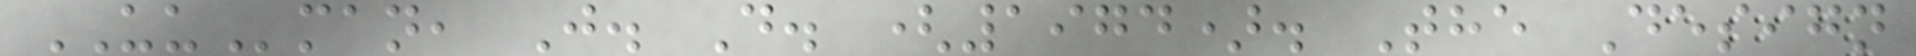UUman, J. D. (1974). The Design
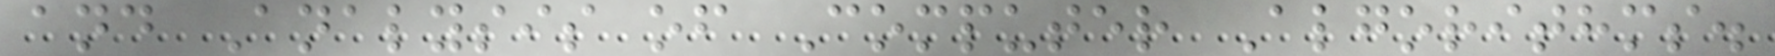and Analysis of Computer Algorithms.
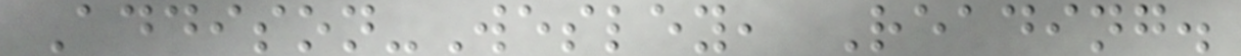Addison-Wesley, Reading.
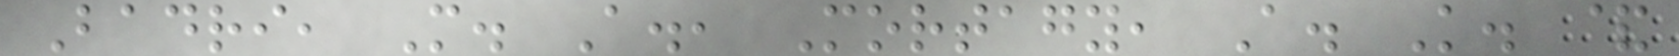Badri, M. A., Mortagy, A. K. &
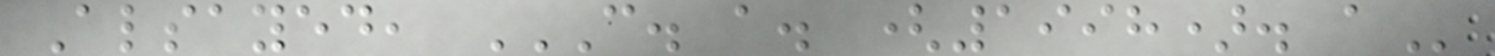Alsayed, C. A. (1998). A
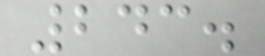243.
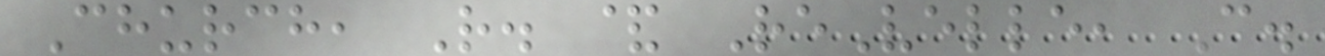Church, R. & ReVelle, C.
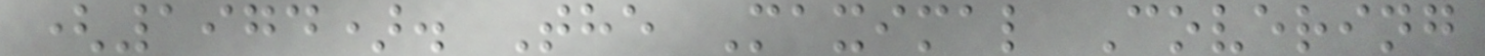(1974). The Maximal Covering
